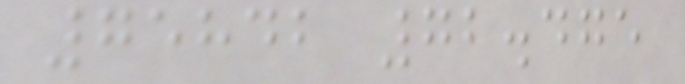75842 72.475
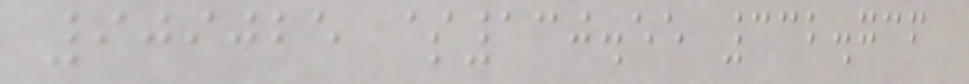909025 $130.55 332.736
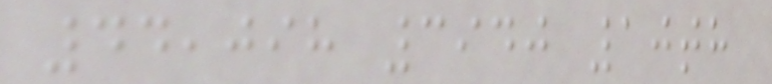44,098 3940 10th
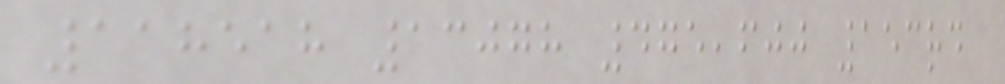118518 13078 475,600 153rd
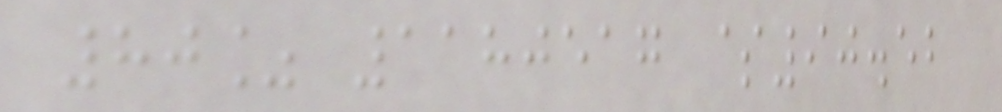80% 1180517 $90.52
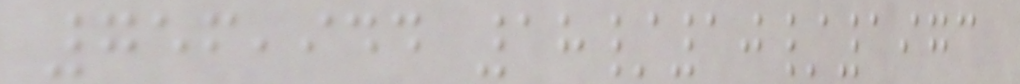756,944 18/10/1973
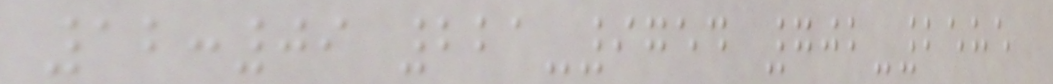12:09 221-9754 702-2585
